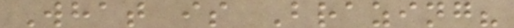What is Brazing?
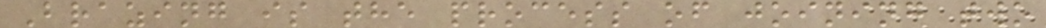Brazing is the process of joining two
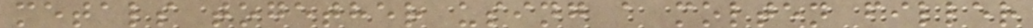metals together using a molten filler
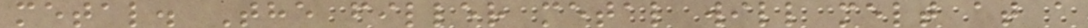metal. The filler metal will melt at a
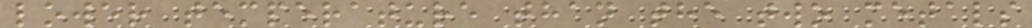lower temperature than the two metals
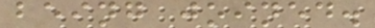being joined.
